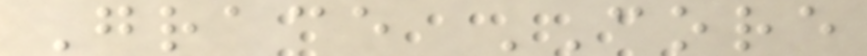Grace CORE
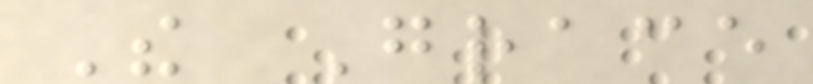The Grace
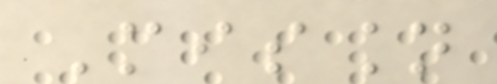Mission
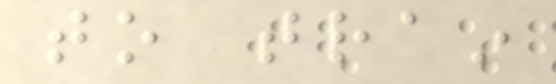to train
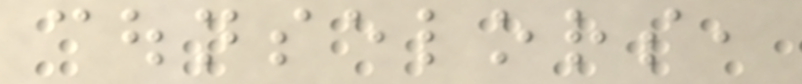counselors,
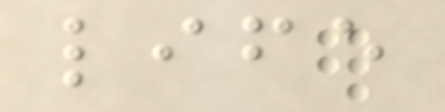life
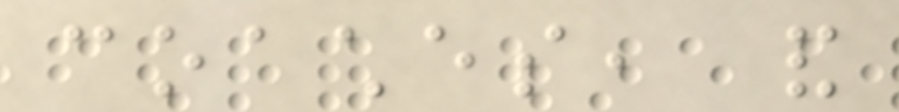coaches, and
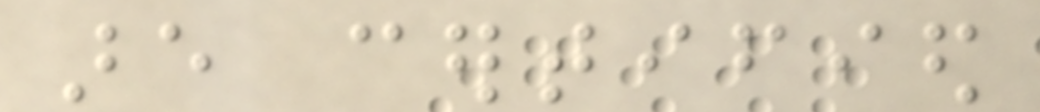are certified
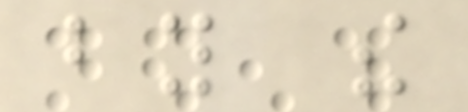by the
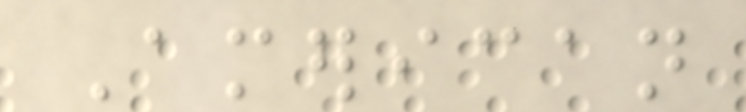American
